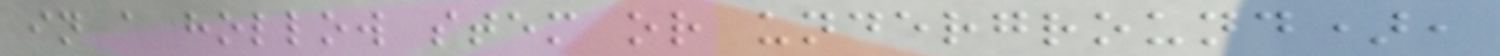in a hollow stem or underground),
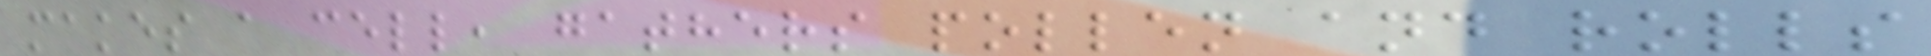makes a cell, gathers pollen and rolls
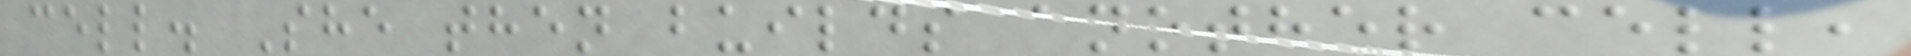cell. She then builds another cell,
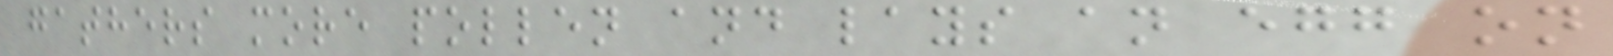gathers more pollen and lays an egg on
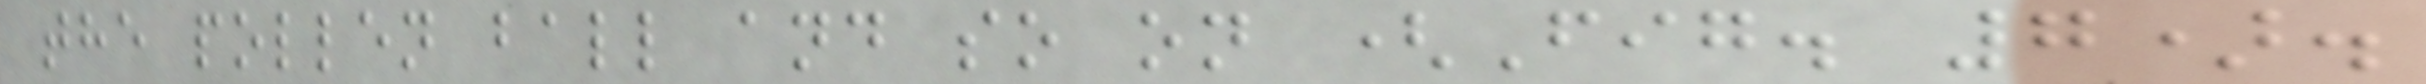the pollen ball and so on (Fig. 7).
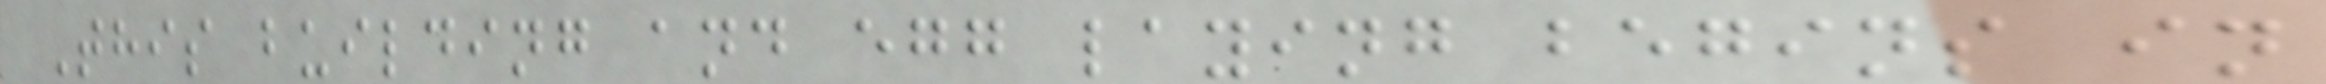This building and egg laying begins in
